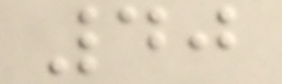40
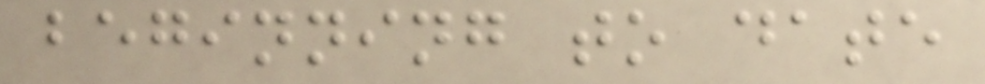beginning to date
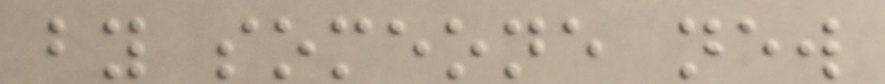by someone new
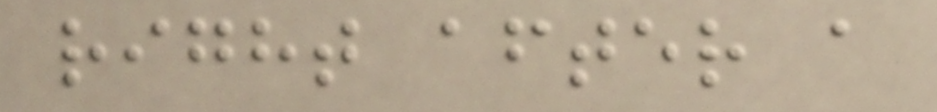right after a
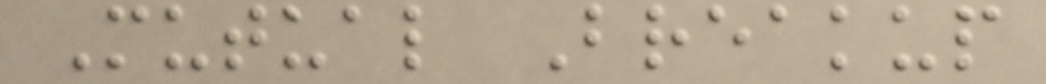Mutual Breakup
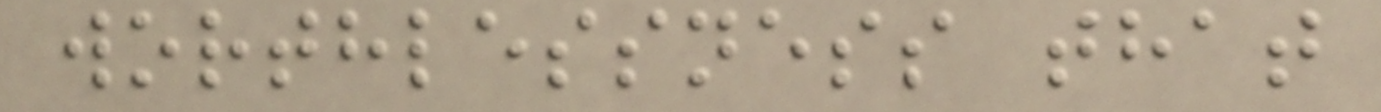worthlessness that
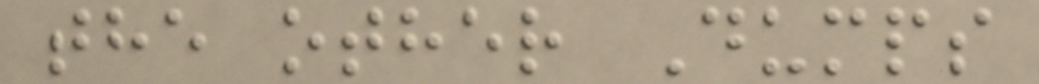the other Dumps
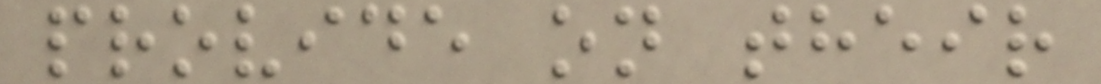provide on their
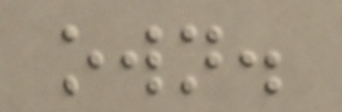own.
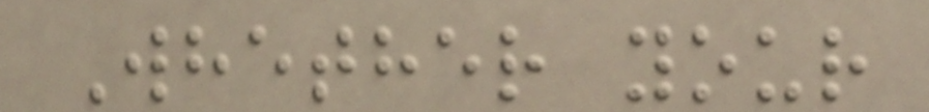Whether your
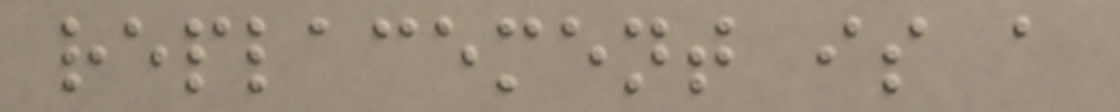replacement is a
